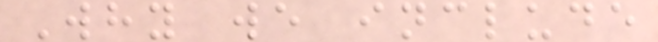Why we include
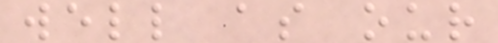well as our
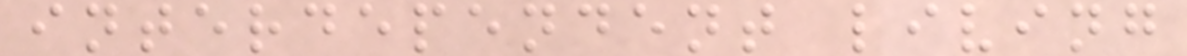interdependent living
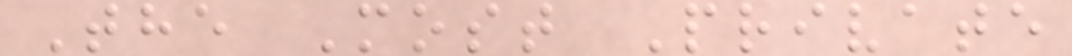The Most Private
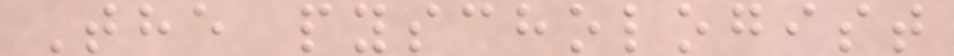The pyschologist
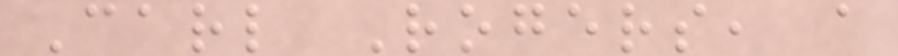Carl Rogers, a
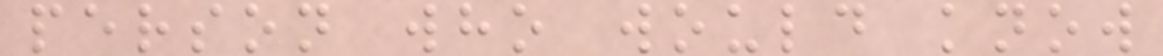person who would know
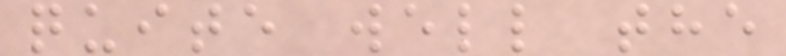quite well the
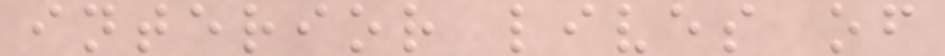interior lives of
